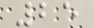25
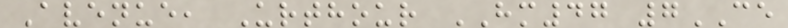Avenue, Urthour HM47 7CE
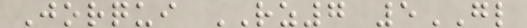Jorqui RZ7 5GL
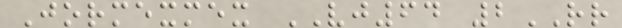Jormexmex VJ64 2RR
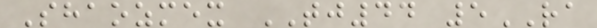Shaozmex TJ44 5RA
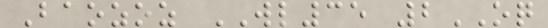Baozoz WL35 2OQ
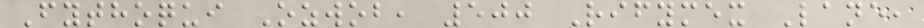Fythoqui Ozwob, 500 Rifymex Lane,
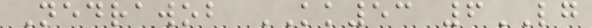Nedrawob KK53 6LG
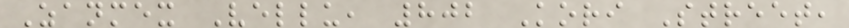Zanmex Vellu, 802 Kori Street,
